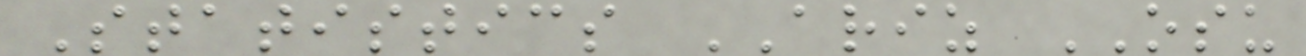Statistics ARIZ OSU
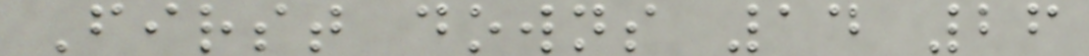First downs 14 26
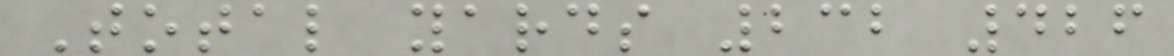Total yards 232 426
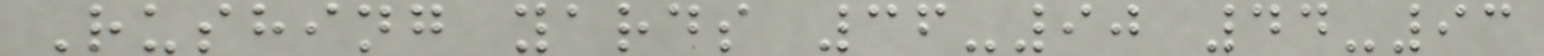Rushing yards 36-90 44-93
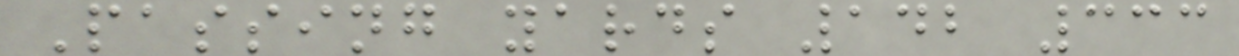Passing yards 142 333
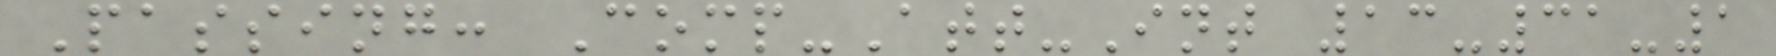Passing: Comp-Att-Int 13-31-1
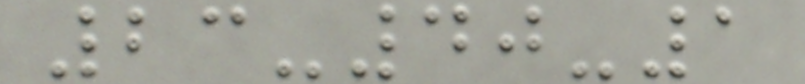23-40-1
